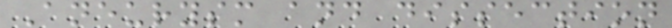Aneurysm and dissection
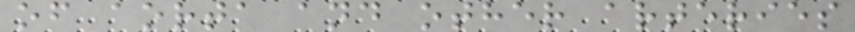of aorta and other arteries
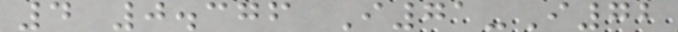4 0.376 I71-I72
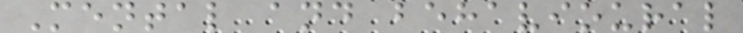Mental and behavioural
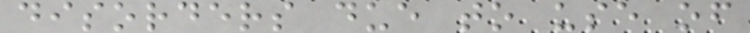disorders due to use of
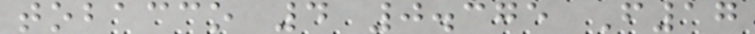tobacco 4 0.375 F17
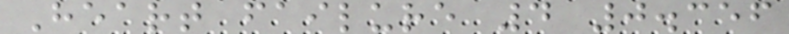Heart failure 4 0.356
